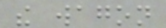the wagon
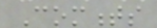Comments
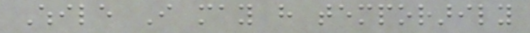While I may have temporarily
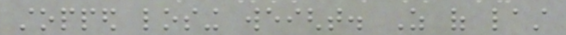stopped losing weight. As of last
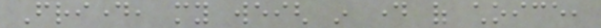Friday, my weigh in day of choice,
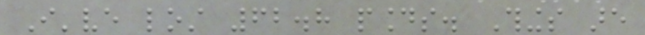I've lost 62.8 pounds. Things are
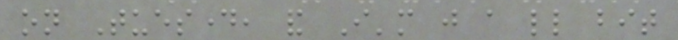on Tuesday, and I'm just a little bit
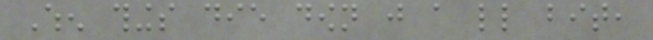When things die down just a little bit,
